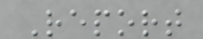Report
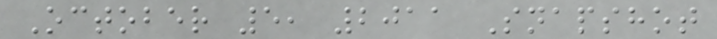October 5, 2011 Snapshot
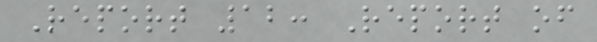Report 12: Report of
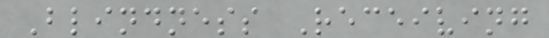Blindness Receiving
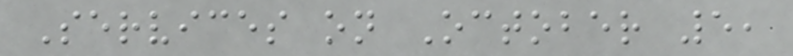Services on October 5,
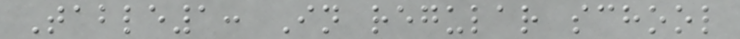Table1: In regular school
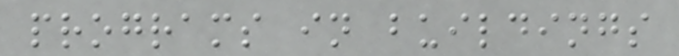programs in buildings
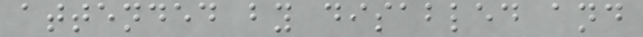attended by disabled and
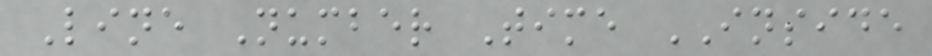Line Number Time INSIDE
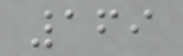169
